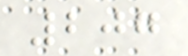207
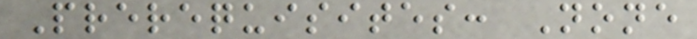Prerequisites: None
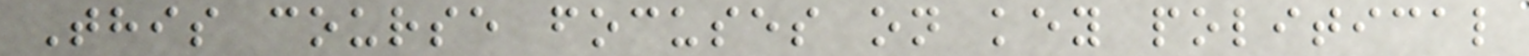This course focuses on key political
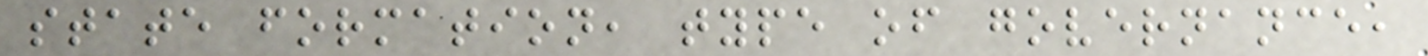state formation, type of governance,
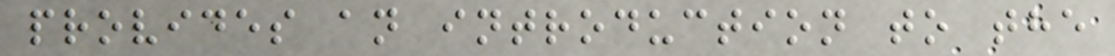provides an introduction to the
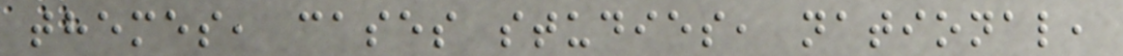themes, cases studies, national,
